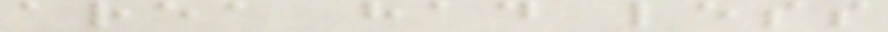area had less
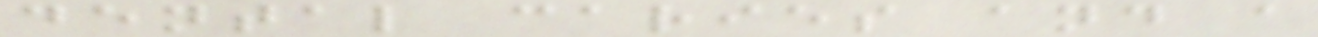dental caries and a
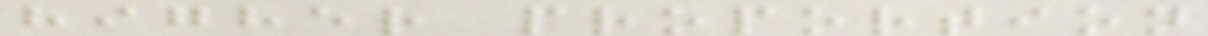higher proportion
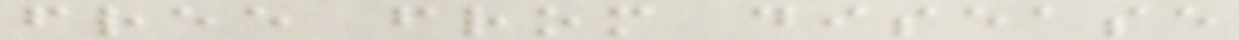free from disease
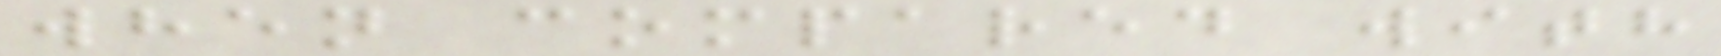when compared with
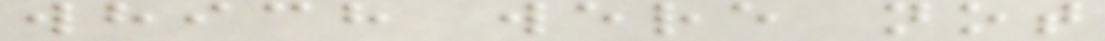which were not
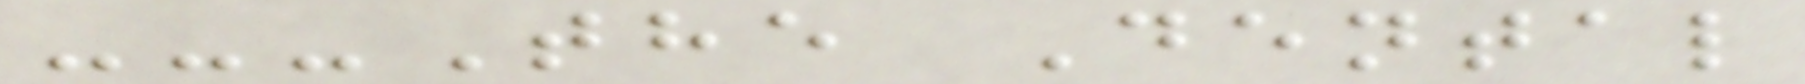---The Dental
